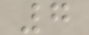7
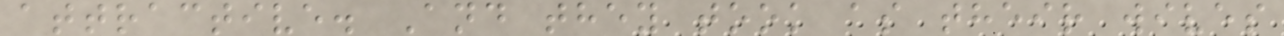attractive. And they took as their wives
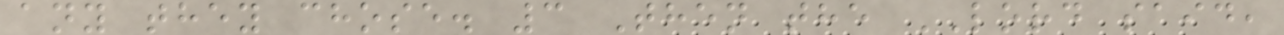any they chose. 3 Then the LORD said,
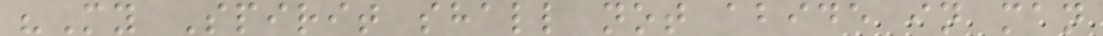"My Spirit shall not abide in man
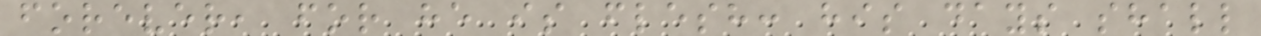forever, for he is flesh: his days shall
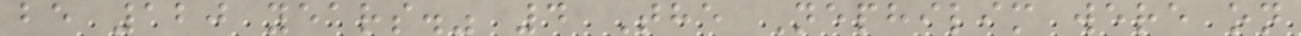be 120 years." 4 The Nephilim were on
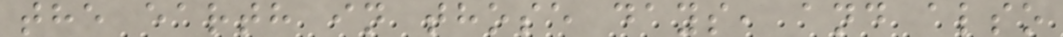the earth in those days, and also
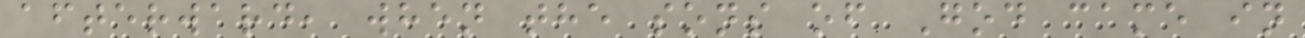afterward, when the sons of God came in
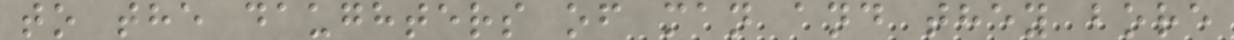to the daughters of man and they bore
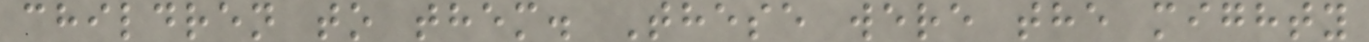children to them. These were the mighty
